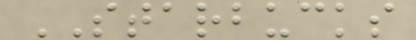STARBUCKS
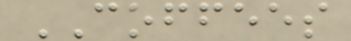COFFEES
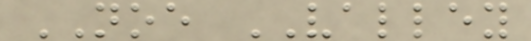NOE VALLEY
